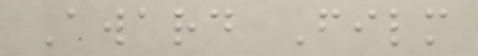Award Film
